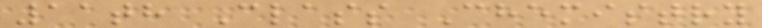11th Class Chemistry
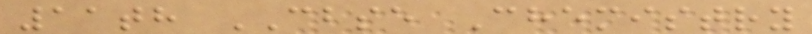11th CBSE Chemistry
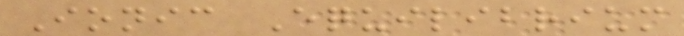Ionic Equilibrium
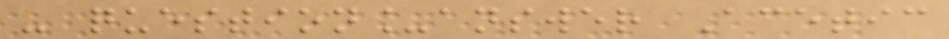- question_answer Acetic
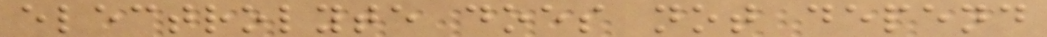electrolyte does not depend
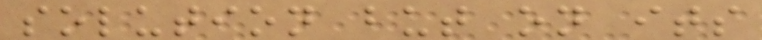solution but on its
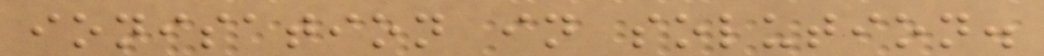ionisation in solution.
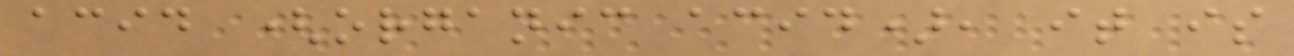acid (organic acid), it is
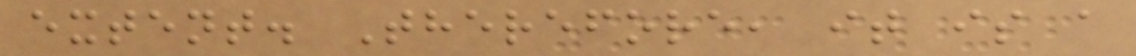extent. Therefore, it is a
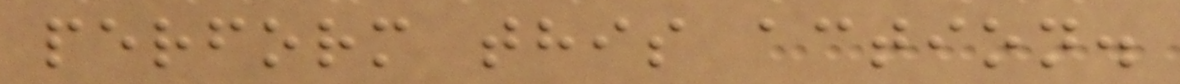perform this action.
